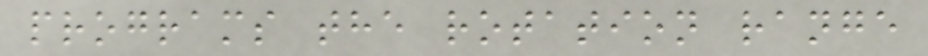programs the rotation range
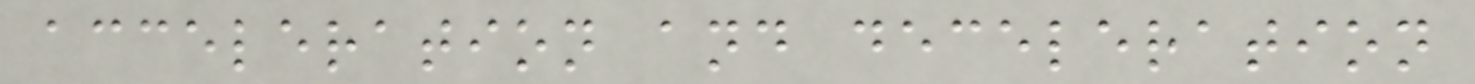acceleration and deceleration
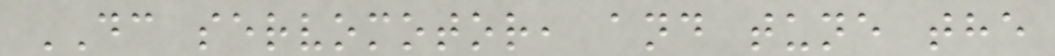DC servomotor, and tune the
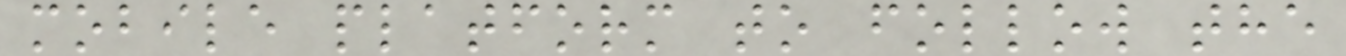mobile platform to follow the
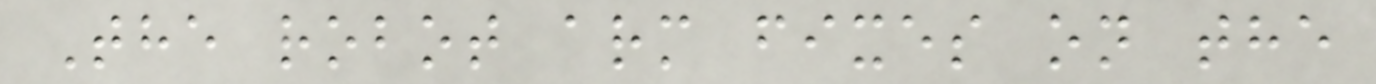The robot arm fixes on the
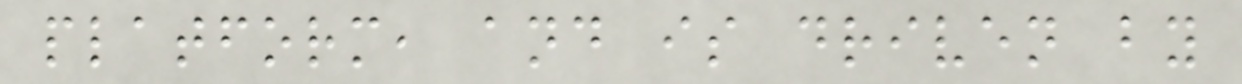platform, and is driven by
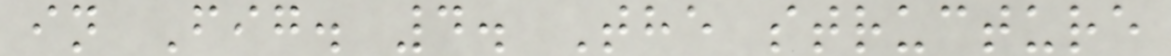in Fig. 4. The structure
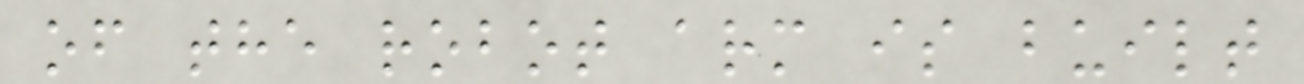of the robot arm is built
